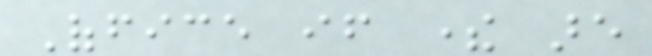Office if there are
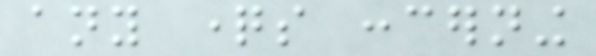any questions concerning
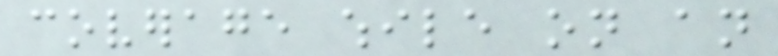coverage while on an
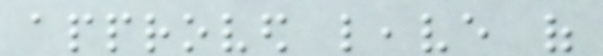approved leave of
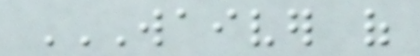WAIVER OF
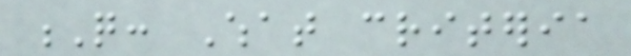Q: What criteria
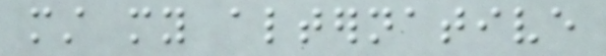must my alternative
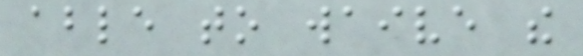able to waive the
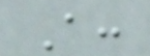A:
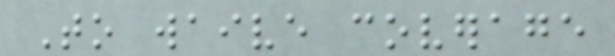To waive coverage
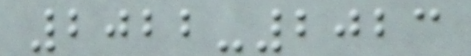2022-2023
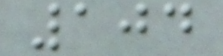104
